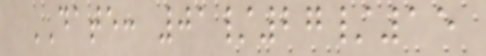DATE: 01/27/15
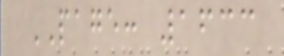PAGE: 1633
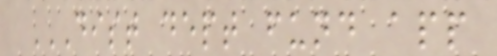DIST DEPT FUND APP
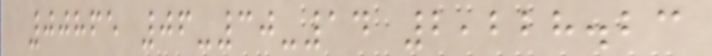00865 06-30-14 2,228.23
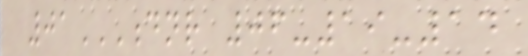01DNR 06-19-14
